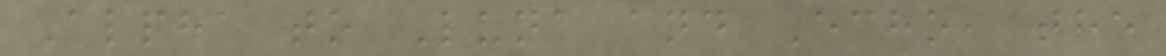Alpha to Luna and Echo, the
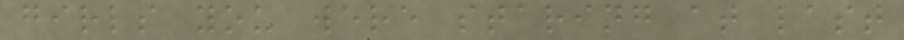girls you were staring at last
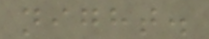night.
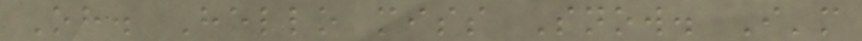Oh. Hello miss Snow. I'm
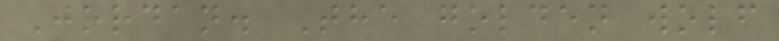Jordan. The golden wolf
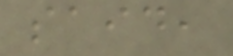said,
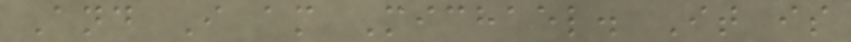And I am Michael. It is
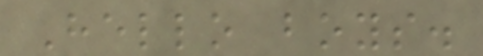Hello boys.
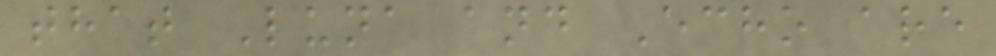that Luna and Echo are
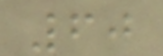60
